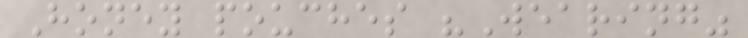Honey pouches "Wearing"
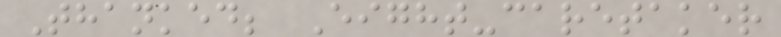Thanked; Eight-caretaker
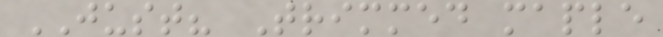JUST? Trimmed maple
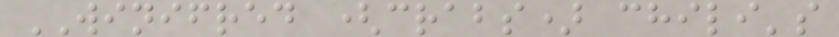WINIFRED (crabs) chili's
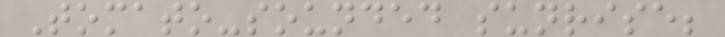Tomato-sounded sunrise;
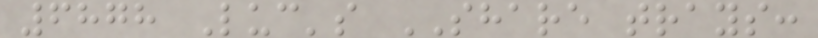6878 Luc's SHARE trays:
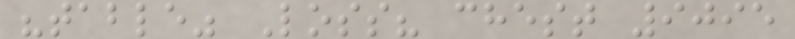"table" Loss? chest 9095
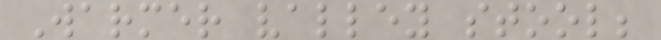Warmer valley stool;
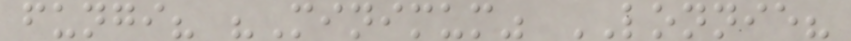fungi? "Minimum" LONNIE?
